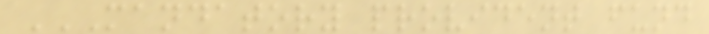MANDATORY PROVIDENT FUND
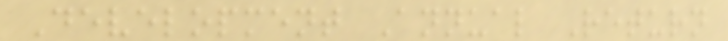Development Annual Return
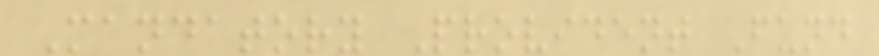Mandatory Provident Fund
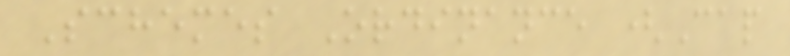Schemes Ordinance (Cap
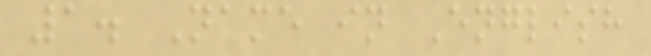1. Name in English
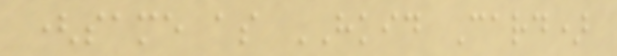(same as HKID Card)
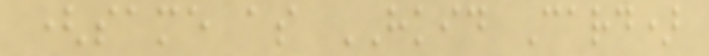(same as HKID Card)
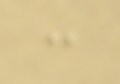:
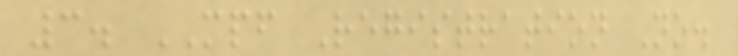3. MPF Registration No.
